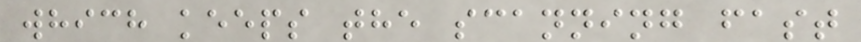which keeps the scanning fast
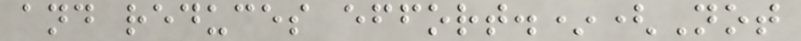and reduces effort.*(Not
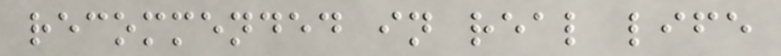recommended in real life
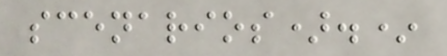scenarios).*
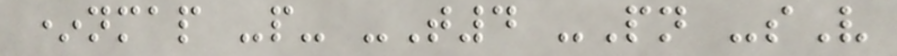*nmap -p- -T4 -Pn -sV
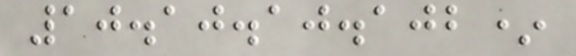10.10.10.102*
